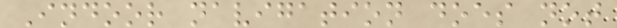Indoor navigation does not
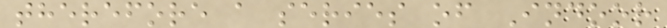therefore a series of Indoor
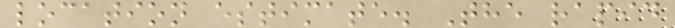location estimate. The rapid
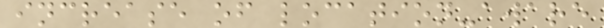increase of location-aware
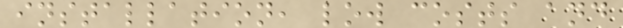installation, low costs and
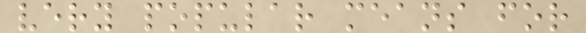very popular means for
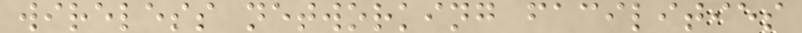wireless networking facilities
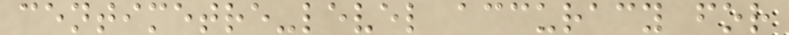centimetre-level accuracy for
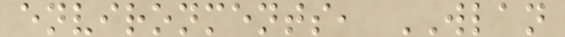environments, WLAN
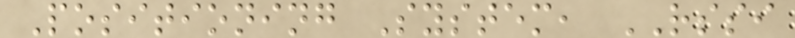Positioning System, RSSI
